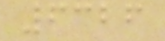6326
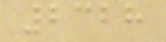2328
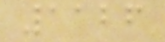1126
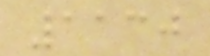1130
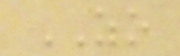ZO
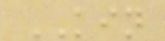KIN
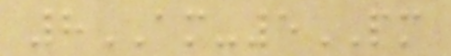8AM-5PM
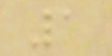1
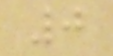0
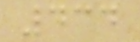434
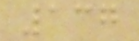137
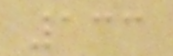133
